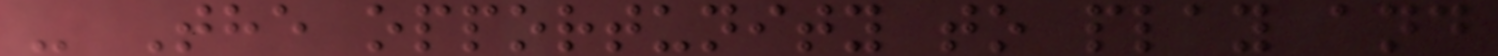- The opportunity to play and
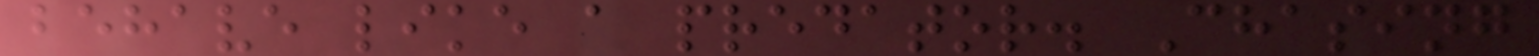behave like a predator. Chasing
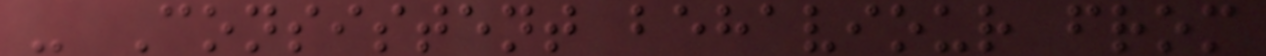- Consistent behaviour from
